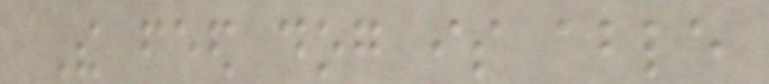The feed dog is able
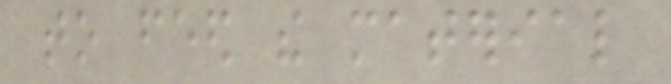to feed the material
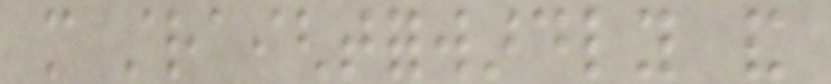more straightforwardly and
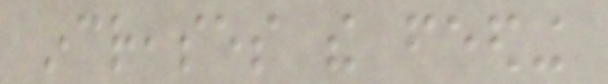increases the feeding
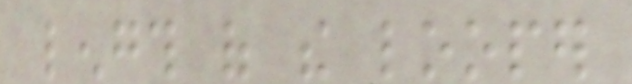length of the looper
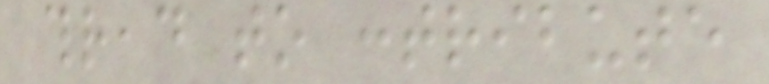thread to contribute
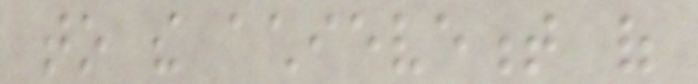to the achievement of
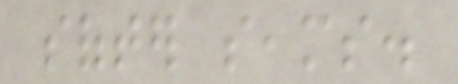softer seams.
